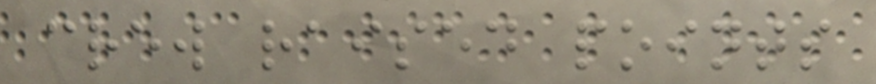crew raised points
